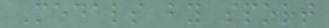Medals by sport
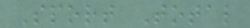Sport Total
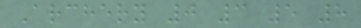Archery 0 3 5 8
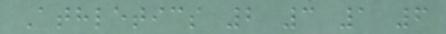Athletics 2 3 1 6
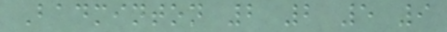Badminton 2 2 5 9
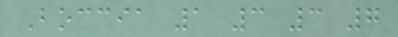Boccia 1 3 3 7
